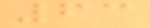63
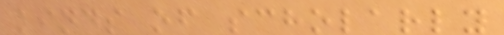kinds of scholarly
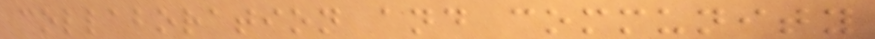collaboration and community
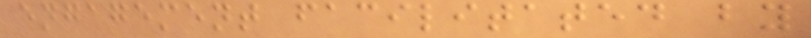engagement facilitated by
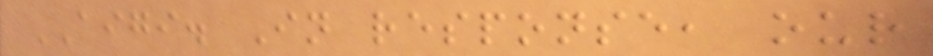AIGI. In response, our
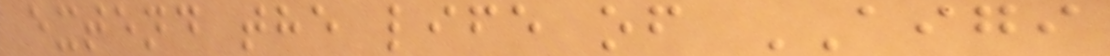extend the life of AIGI
